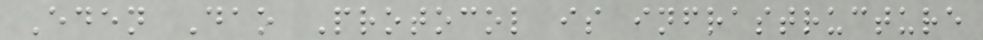Eden Dao Protocol is infrastructure
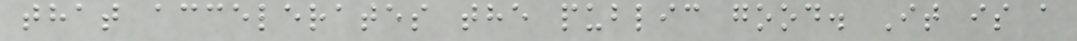that accelerates the public good. It is a
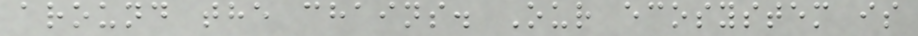around the chains. Our ecosystem is
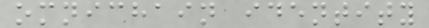omnichain identity
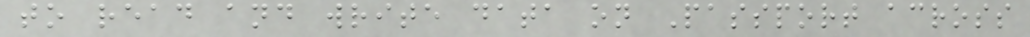to read and write data on Passport across
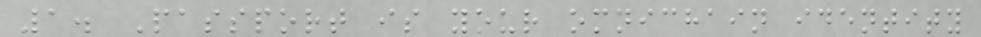1. Passport is your omnichain identity
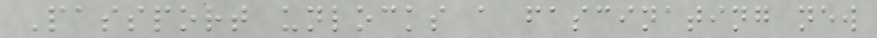Passport unlocks a fascinating new
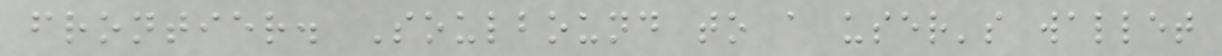frontier. Soulbound to a user's wallet
